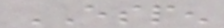ESPEN
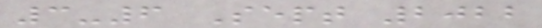3-6 Sept 2022
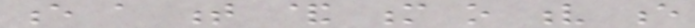e a t & m o v e
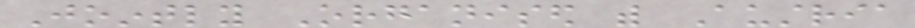Jointly Organised with Austria
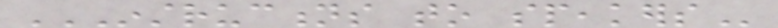INSTRUCTIONS TO SPEAKERS
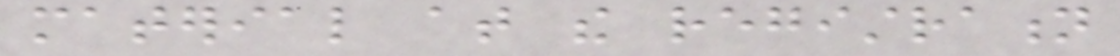material at the registration
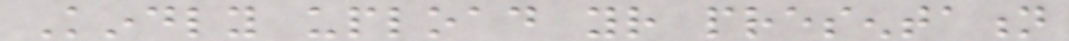Kindly upload your presentation
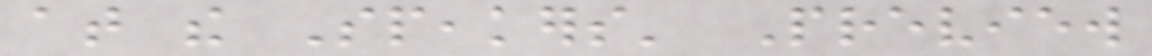at the Speakers' Preview
